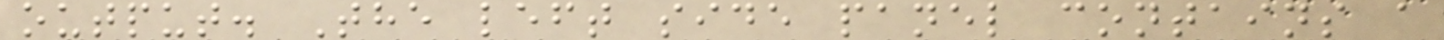output. The left side panel contains a
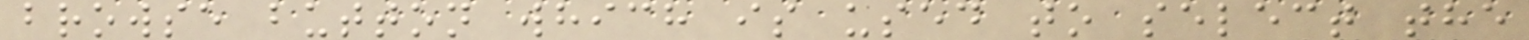browse button which is used to select the
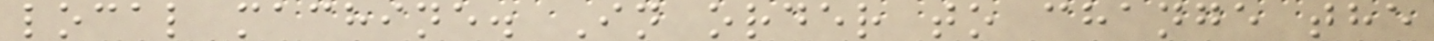local machine. In order to change the
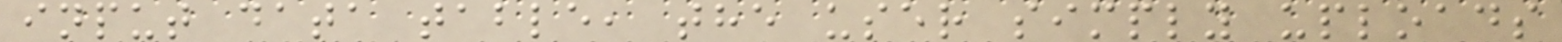input data table, the user simply uploads
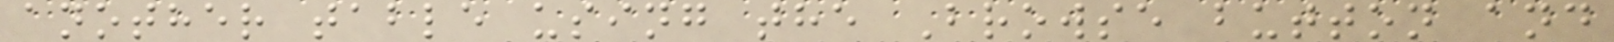another table using the Browse button and
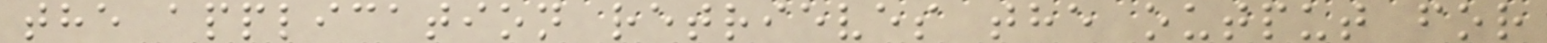the application retrieves the output for
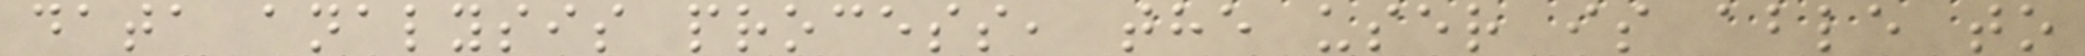data analysis process, the user is able to
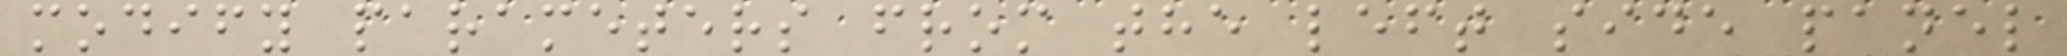modify parameters from the left side panel
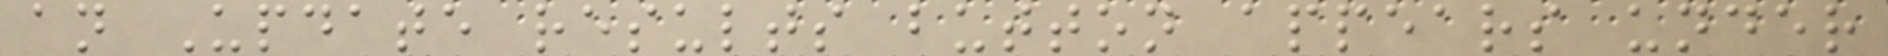an Update results button appears under
